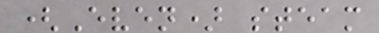(Even) steam
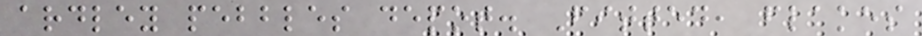ardley pebbles depot. Fitted, flakes
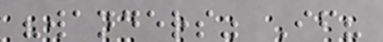"wanders" If?
